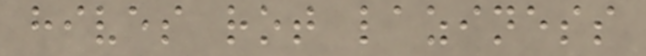hives rot laziness
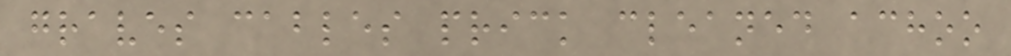graves cables prick cleaned achoo
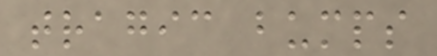tragic bumps
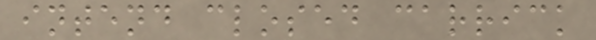intend closed carrick
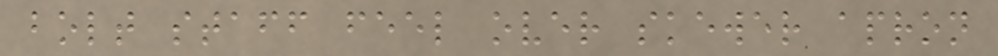bolt staff feel over skewer apron
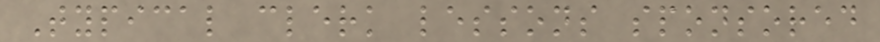Typical clerk lessons sponsored
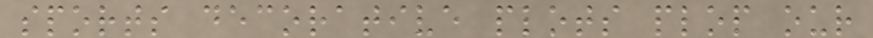sports decorative plots plop our
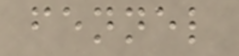fennel
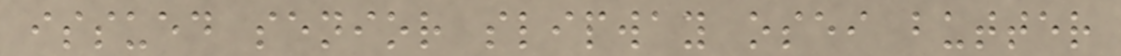issued senior slipway osei butter
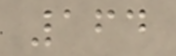164
